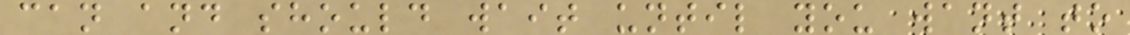can and should wait until you want to
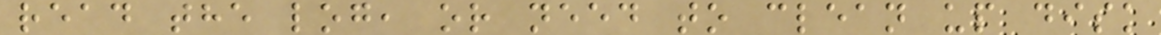read the log, or need to clean up disk
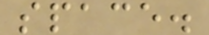space.
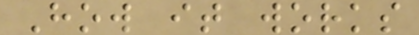How it works
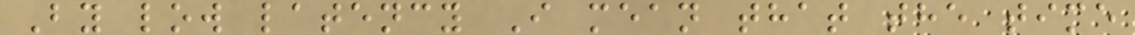By low latency I mean that the time
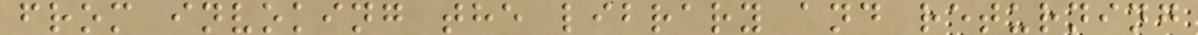from invoking the library and returning
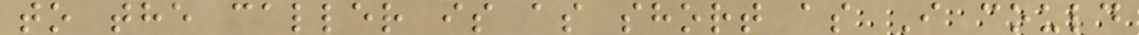to the caller is as short as I could
